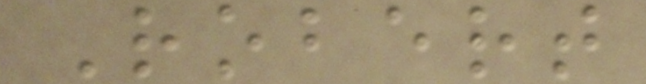Robert
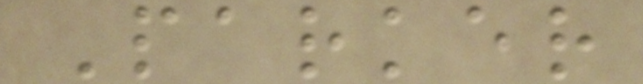Parker
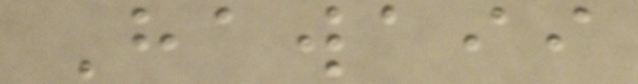Hawaii
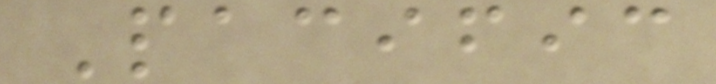Pacific
